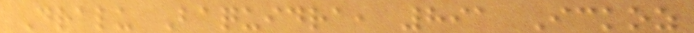Dralu Baquidra, 891 Ickoz
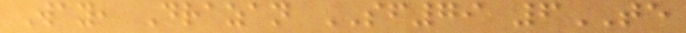Way, Drazan SF79 6TE
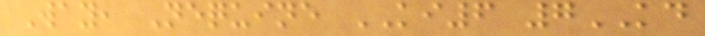Way, Nequine KI6 7KD
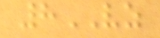8VZ
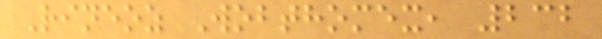Rineoz Wobthomex, 232
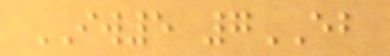IW5 7EB
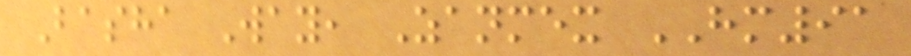Basha Way, Zanmex HM91
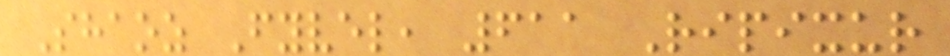Shaoz Fyvel, 611 Ripixur
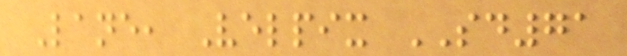Lane, Velpix SD71
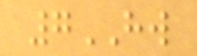7HW
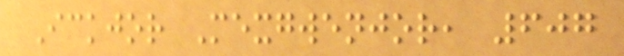Ickjor Mexgwenjor, 607
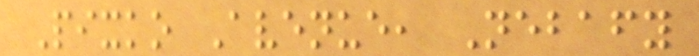Pixko Avenue, Nebafy
